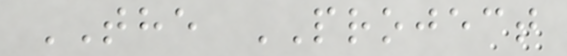THE PROJECT
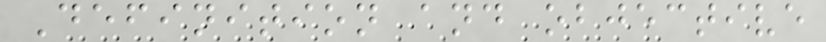Definition and objective
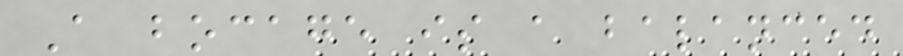A bocage is a balanced
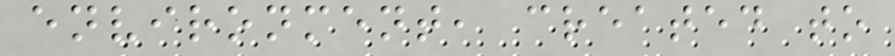environment, created to
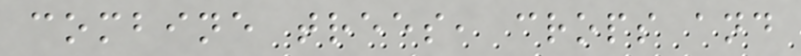combine trees, crops and
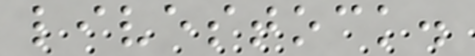livestock.
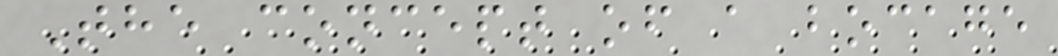The concept of a bocage
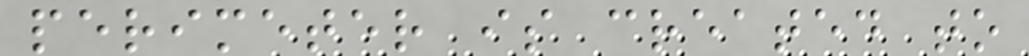perimeter is created to
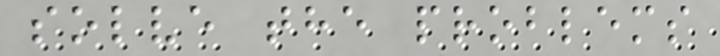solve the problems
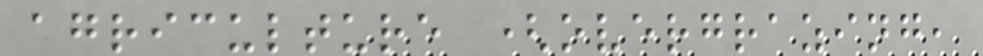agriculture (overgrazing,
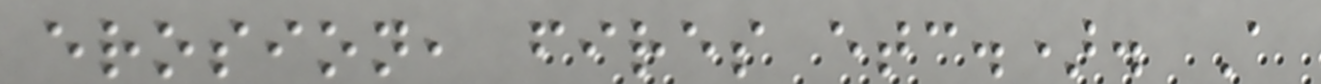erosion, fires etc.). A
